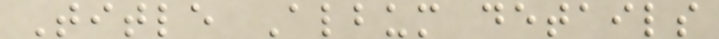Title Album details
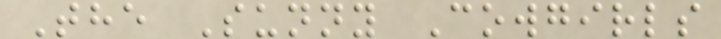The Sunny Cowgirls
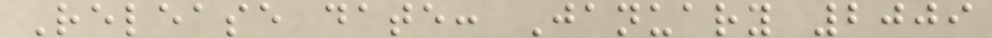Release date: January 2009
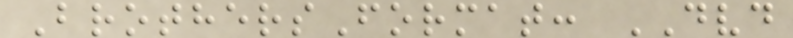BrothersFormat: DVD
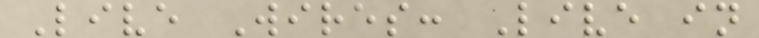Live Wires: Live in
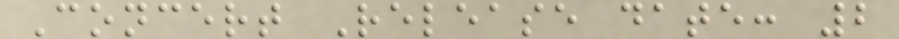Concert Release date: 2
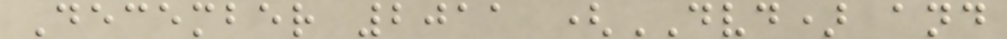December 2011 (DVD) and
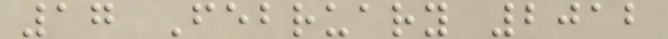17 February 2012
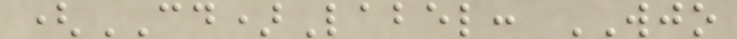(CD)Label: WJO
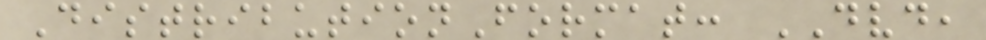DistributionFormat: DVD,
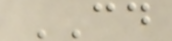CD
